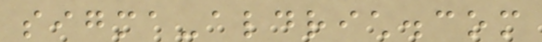sigma-aldrich.com
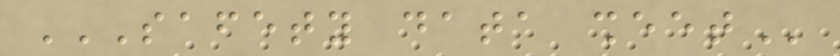SAFETY DATA SHEET
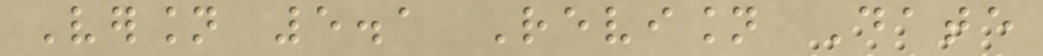Version 5.1 Revision Date
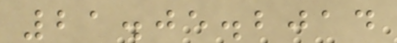21.05.2014
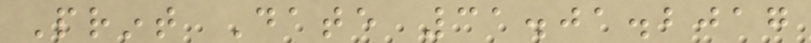Print Date 31.01.2017
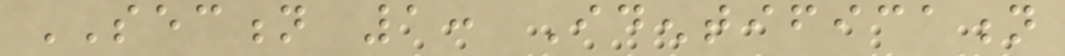SECTION 1: Identification
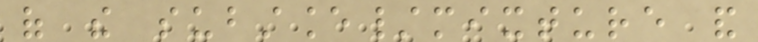of the substance/mixture and
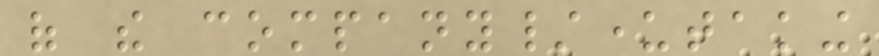of the company/undertaking
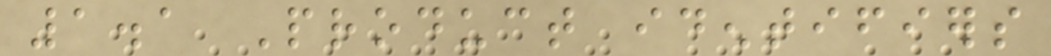1.1 Product identifiers
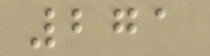271
